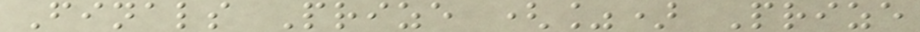Finals Prize (%) Prize
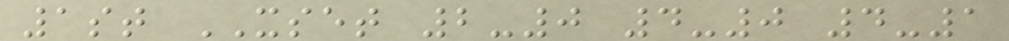1st XSET 2-0 4-0 4-1
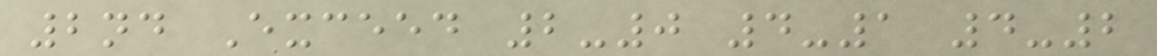2nd Exceed 2-0 4-1 4-2
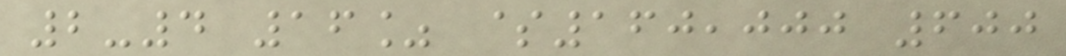2-4 16% $160,000 600
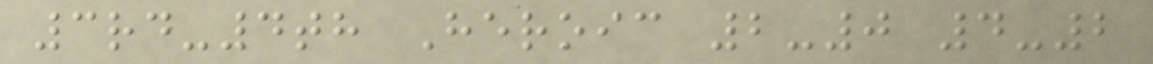3rd-4th Heroic 2-0 4-2
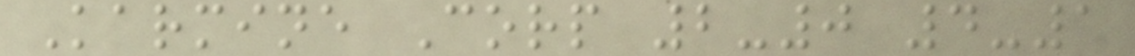Karmine Corp 2-0 4-1
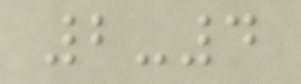2-4
